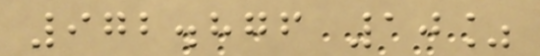972.876 10%
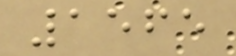1565
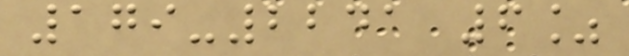179-2241 6%
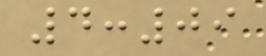4:09
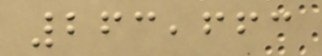263,663
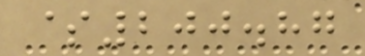$200.87
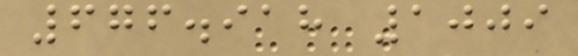676.918 1009
